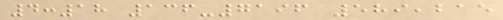4:18 136-7196 589,215
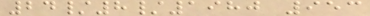24/8/1980 953
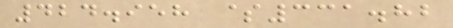424.958 $331.82
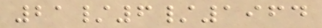21/6/1964
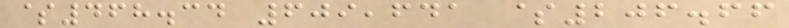$468.34 609,641 $206.66
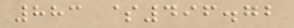883 $496.72
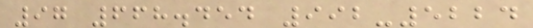97 668.454 992-5224
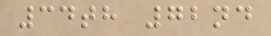34th 72nd
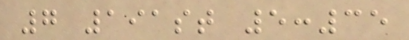7 191st 5:35
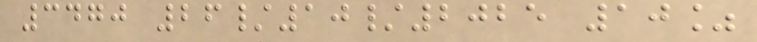3470 26/10/2025 10%
